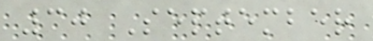30 September
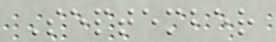September
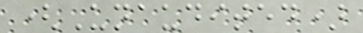(Unaudited)
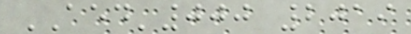AED'000 2019
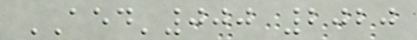AED'000 2020
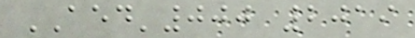AED'000 2019
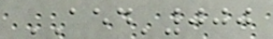AED'000
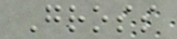Gross
